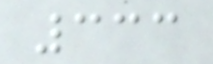333
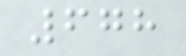678
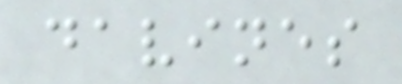davines
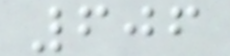606
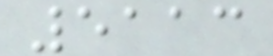5113
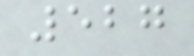527
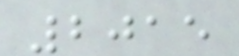2015
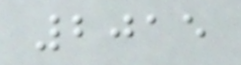2015
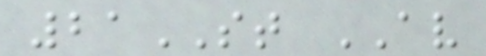21ST AV
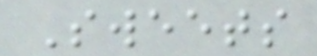Sweets
